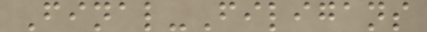Final-Filigans
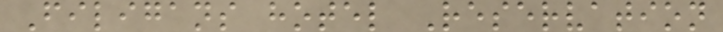Filigans hotel Reservation
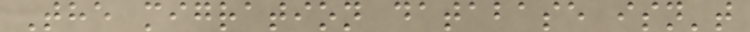The migration database isn't
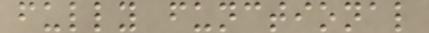fully functional
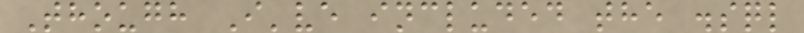Though I've included the .sql
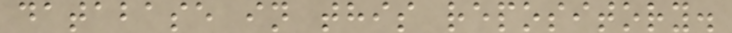database in this repository.
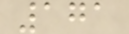171
